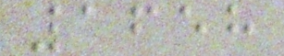1658
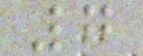7
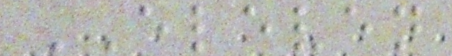ELEVEN
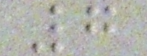7
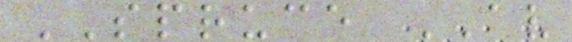SPRUCE AV
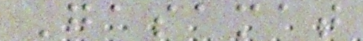Gasamat
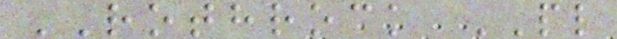ROTHROCK PL
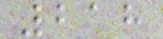218
